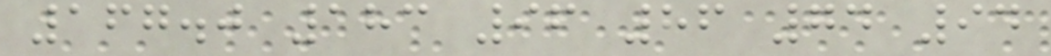167.0 183 96 86 74 94
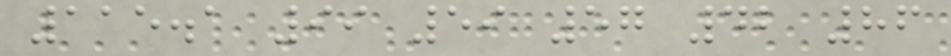115.1 99 59 57 42 86
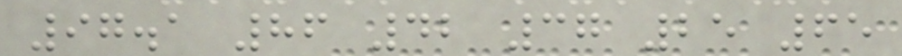97.1 86 42 37 25 65
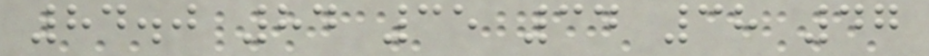84.0 84 35 34 38 47
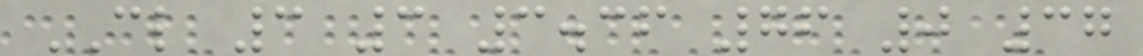CL 3 3 3.36 76 0 37
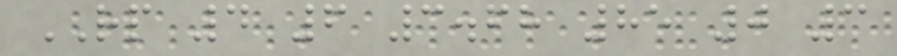RP 4 6 3.68 85 0 3
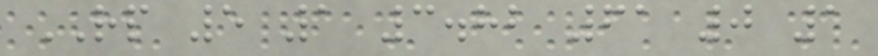RP 5 1 3.82 61 0 1
